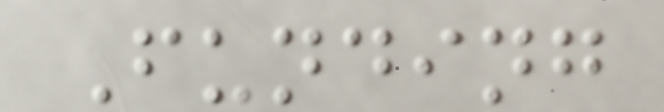Funding
